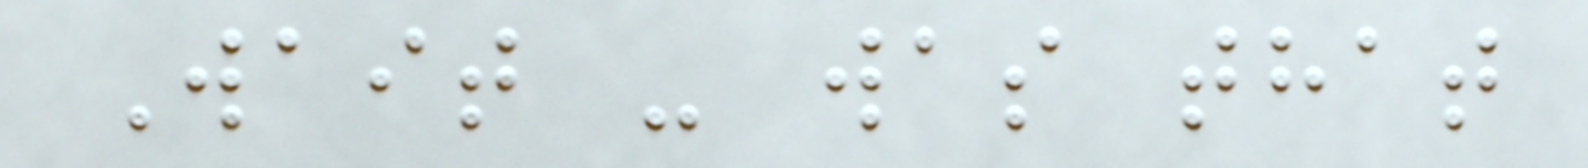Wait - was that
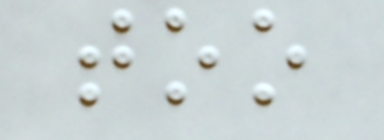too
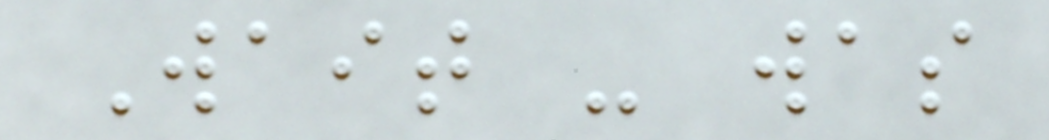Wait - was
